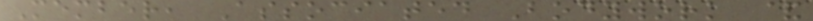Member, Associated Bodywork &
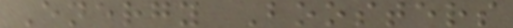Energy Boosters
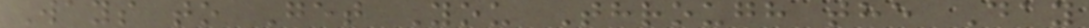Ways to Get You Through the Day
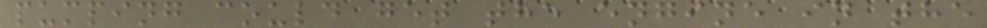pumping could get the engine in the
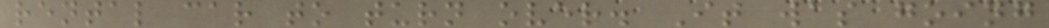rental car to turn over. It was going
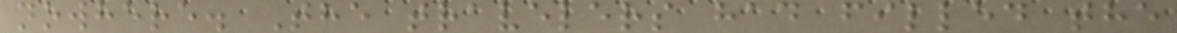nowhere. The travelers had filled the
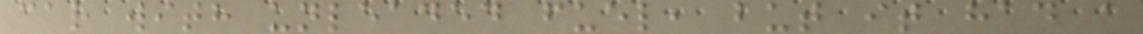car with unleaded fuel, but it had a
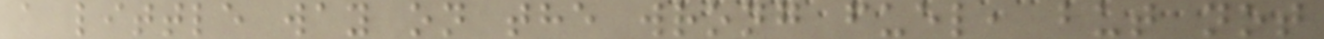a little way on the wrong fuel, but not
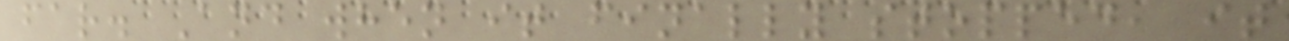far. And when it finally stopped, it
